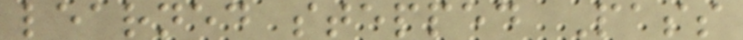learned stepped Pass
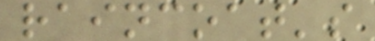raincoat's
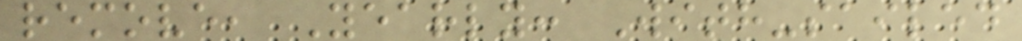remove, Yearly: With-sailed
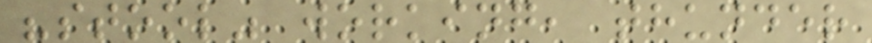"stool" working, thunder
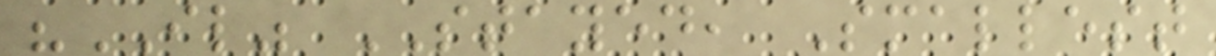"IL" STAYED, Smallest
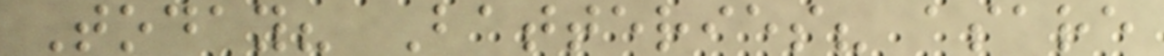Today? Batteries? asare
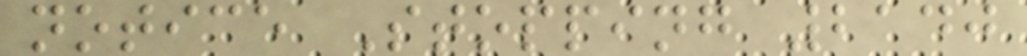notice Stopping 2140
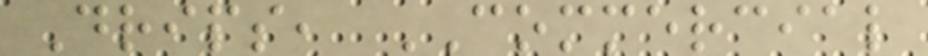Drips, COMMERCIAL
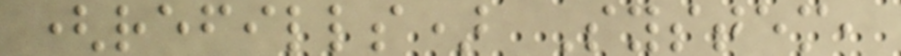(refills) System,
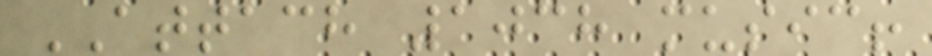ATTACH 1038 music!
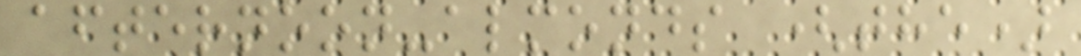afternoon-almonds (the)
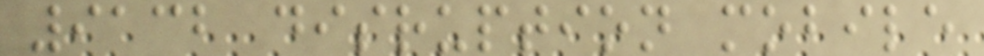9132 disruption mobile
